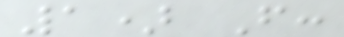1) From:
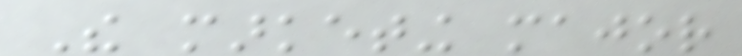The marketing major
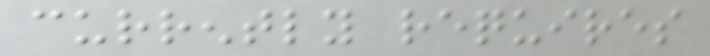currently requires
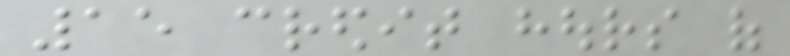15 credit hours of
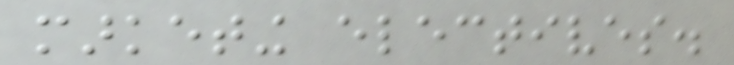marketing electives.
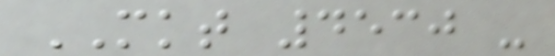MKT 4530 -
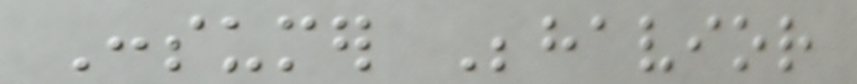Consumer Behavior
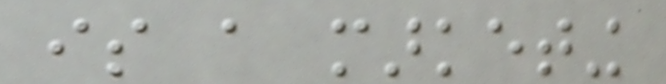is a marketing
